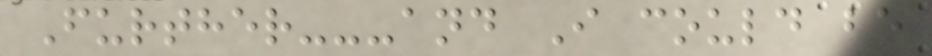Further---and I could be
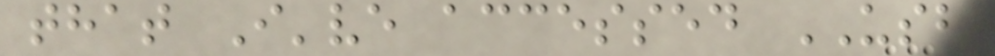that I've accessed USB
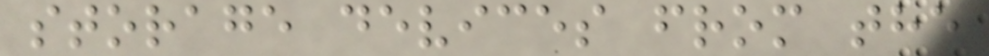storage devices from the
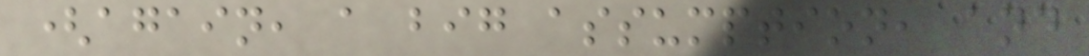(again, a big assumption, and
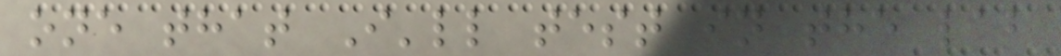one that I'll test in the lab
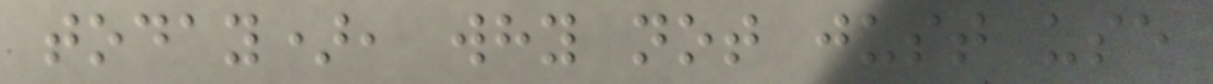today), why not just use
